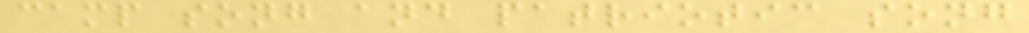camp song and patriotic song
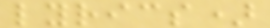lyrics)
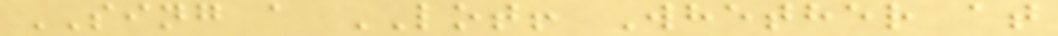SING a LOT! Whether at
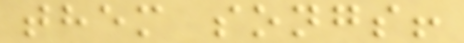them songs!
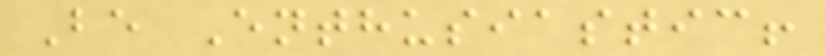Be Enthusiastic!
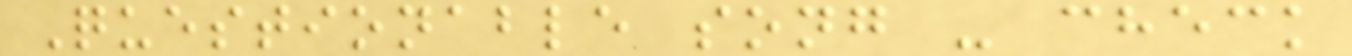Questionable song - check
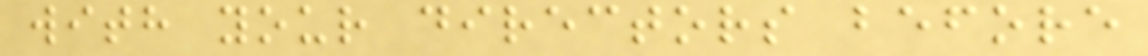with your directors before
